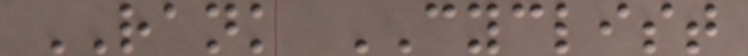RANK CYCLIST
